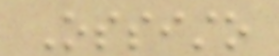Ossisto
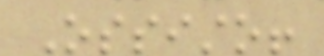Ossisto!
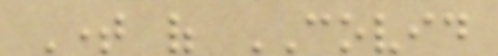Time of COVID
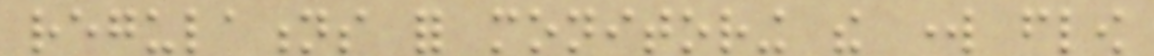regulations for monitoring the work flow
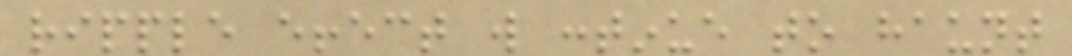ripple effect will continue to haunt
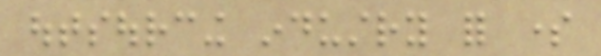outsourcing industry for some
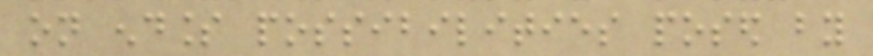on endless possibilities posed by
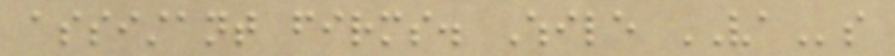assistant firms. While VAs
